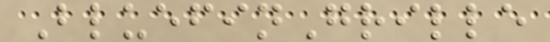BluefinGrille
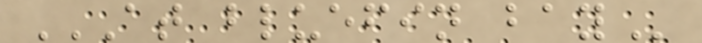AT BLUEFIN BAY
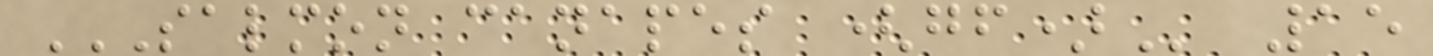SALMON CANAPES (GF) 15
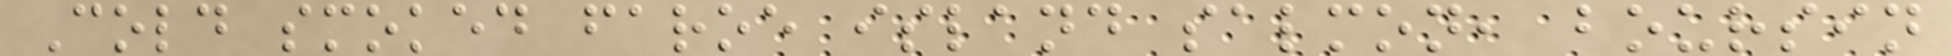Cold smoked faroe island salmon, boursin
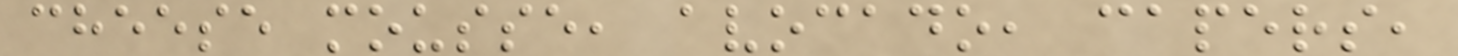cheese mousse, avocado, capers,
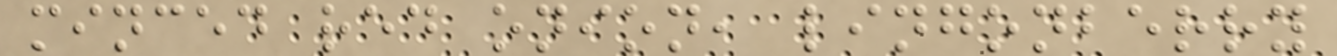minced red onion, lingonberry
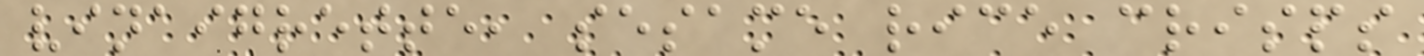vinaigrette, sesame rice crisps
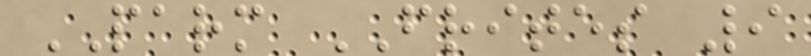PARM FRITES 9
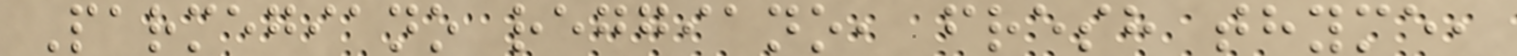Parmegiano reggiano, fresh thyme,
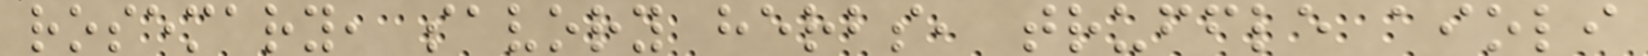rosemary, savory herbs, truffle aioli
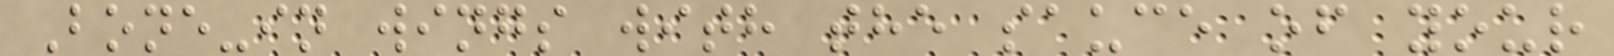Bone-in wings with the sauce of your
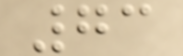73
